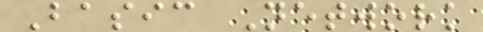Basic Network
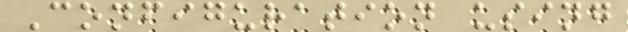Configuration using
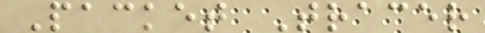Packet Tracer
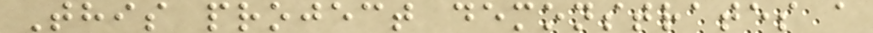This project demonstrates a
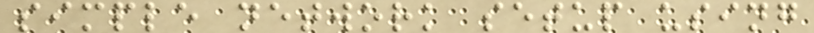simple network setup using
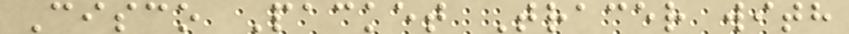Cisco Packet Tracer with
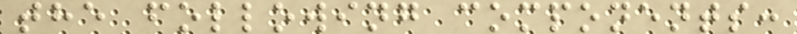the following components:
